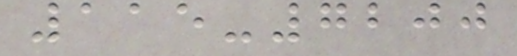115-7200
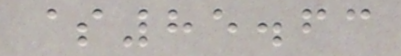$85.63
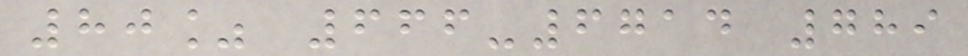80% 666-6714 789
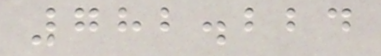782.224
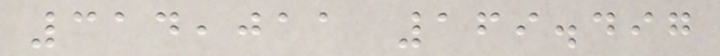314,011 169.497
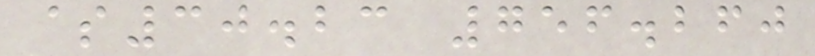$30.23 756.260
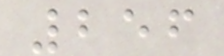256
